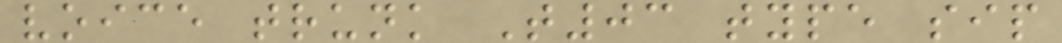voice trunk T03 type sip
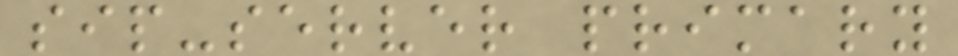sip-server primary
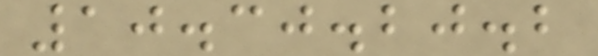10.30.20.2
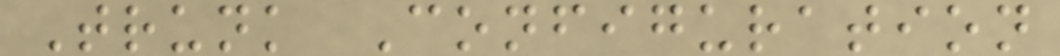Trunk Configuration
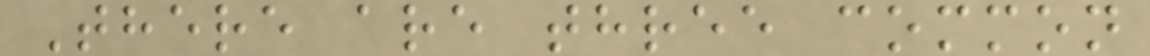There are three common
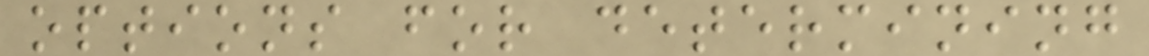options for determining
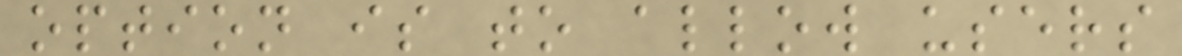option is to allow users
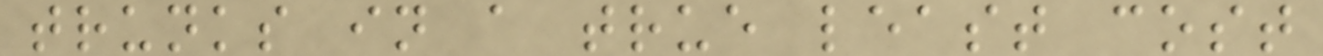trunks in a true least cost
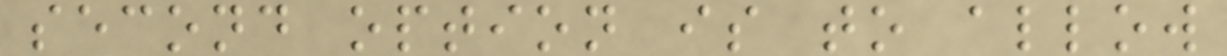second option is to allow
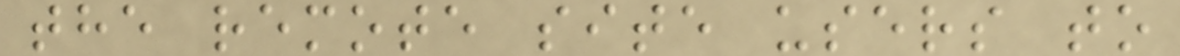the remote site users to
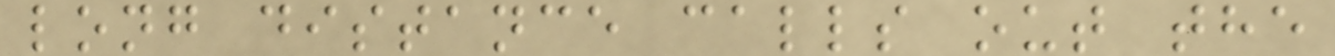long distance calls out the
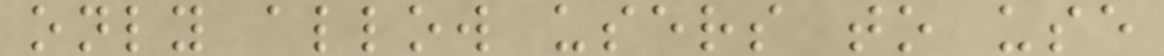only allow users to use
